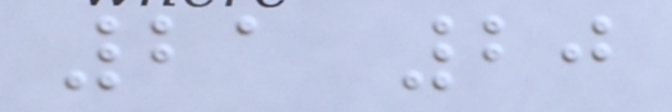21 20
